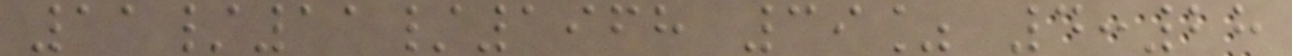11/11/1968 39% 4:28
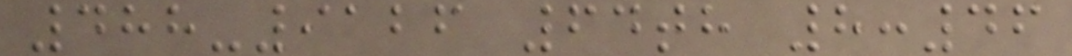488-9126 64th 8:46
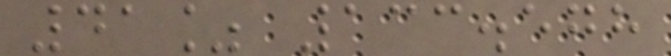41% 133.578
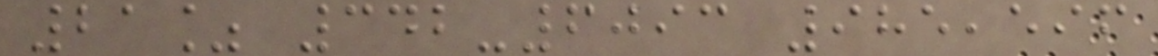21% 342-6093 985,596
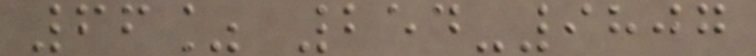66% 254-9807
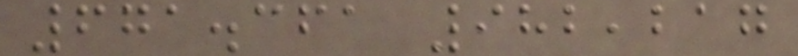671.361 982,217
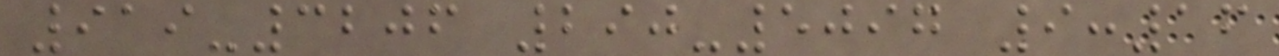919-3206 290-5097 9:16
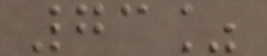73%
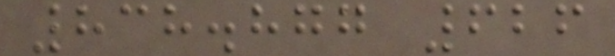838.877 626
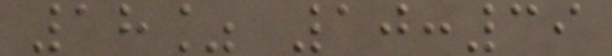18% 10:39
